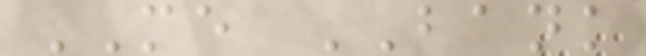ME BANK
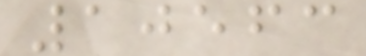10563
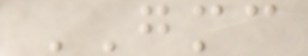GMC
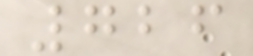726
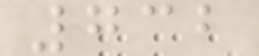732
